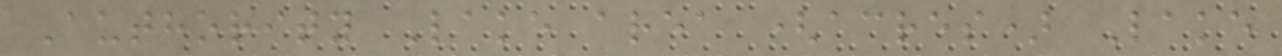Authority Lake area (acres) Lake
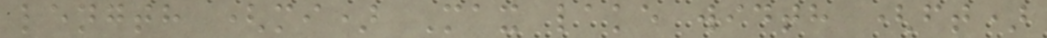length (mi) Max lake width (ft)
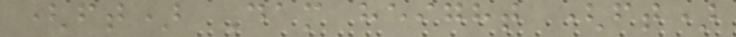(ft) Dam height (ft)
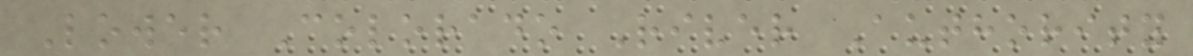Lower Colorado River Authority
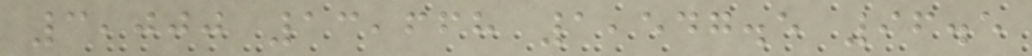3,000 13,668 1,547.5 96.5
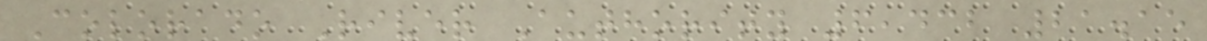Colorado River Authority 6,432 21.15
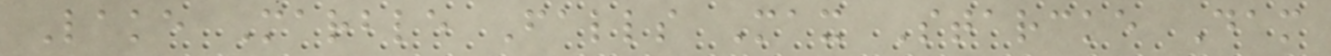Lake Marble Falls Max Starcke Dam
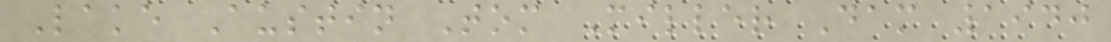Lake Austin Tom Miller Dam 1940
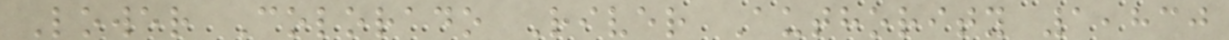Lower Colorado River Authority 1,830
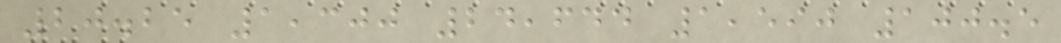20.25 1,300 24,644 1,590 100.5
